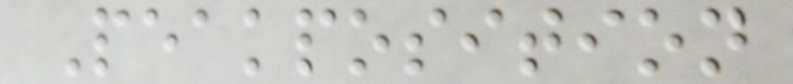Peakposition
